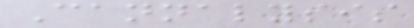Cannalysis
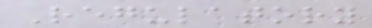Regulatory
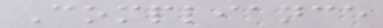Compliance
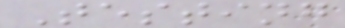Testing
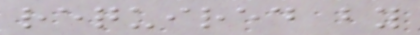required by
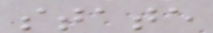state
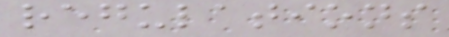regulations
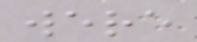were
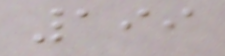199
